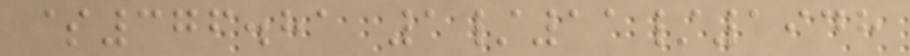$376.81 1/11/1948
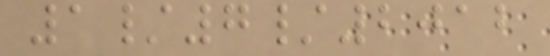1/7/2012
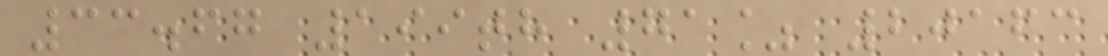33.67 199th 71% 20163
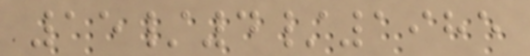15/4/1985
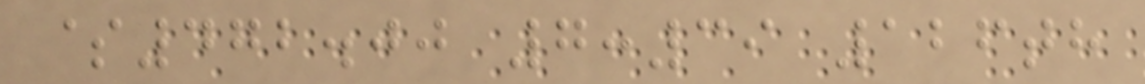$472.00 7:39 126th
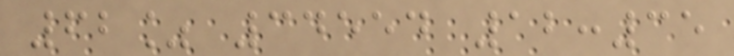62% 34554 12:35
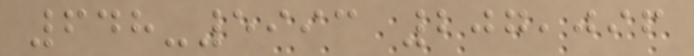648-5993 207,096
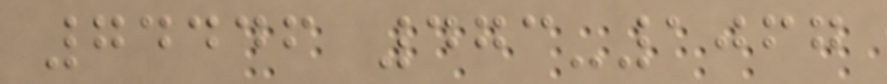74446 473-1067
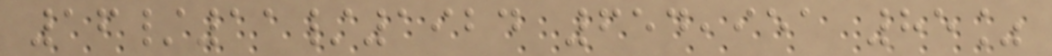16/11/1924 654,951 85%
